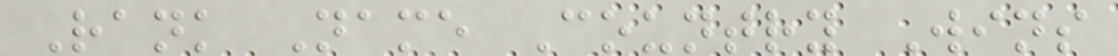Rank Name Country Wins
